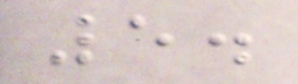5.
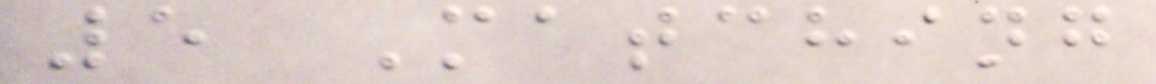5 Matching
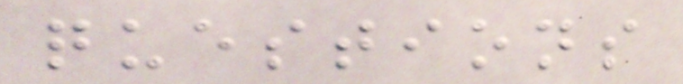questions
